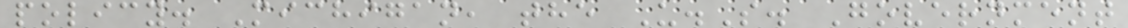policy. Michigan, the U.S. Government
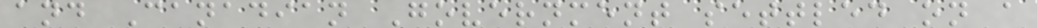and Canadian Government settled on a
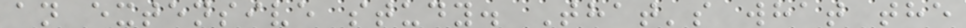an extensive study. That's what the
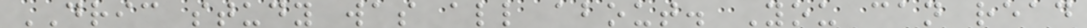DRIC study was all about. You can read
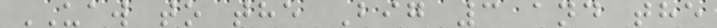UAW to the Big 3 and the
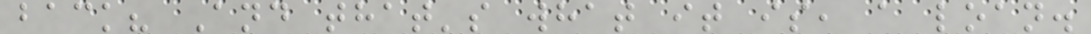back? And that's what it is, a loan.
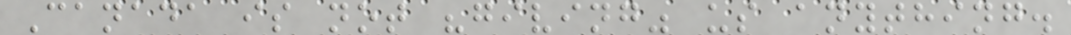Canada is not "giving" us anything.
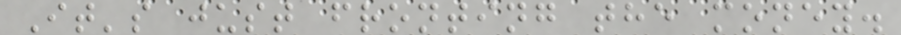It's just fronting the money.
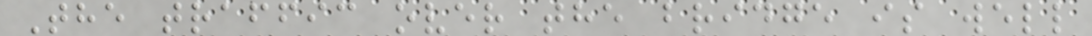The traffic over the bridge is well
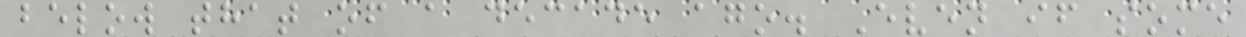below that of a decade ago. Even if some
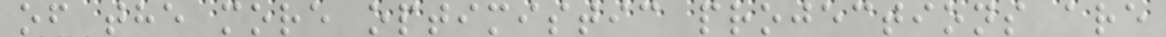of the more optimistic projections are
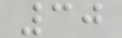30
